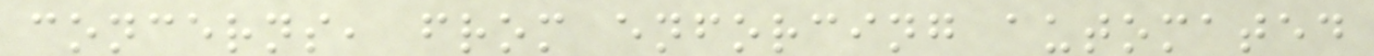concerns, from enforcing automated
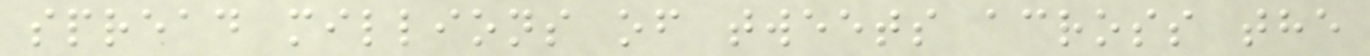spread millions of tweets across the
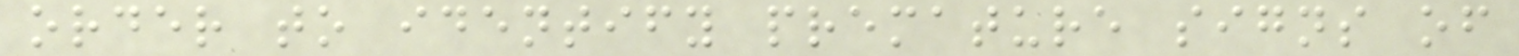order to identify premature signs of
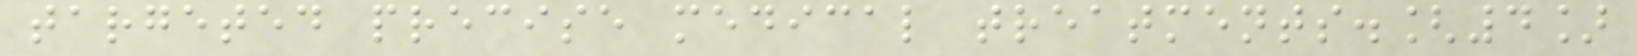targeted precise medical treatments.[4]
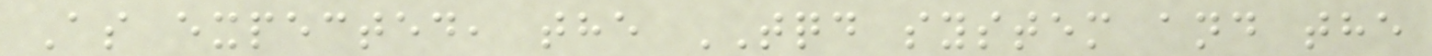As expected, the TQD system and the
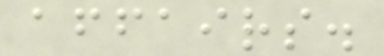affairs.
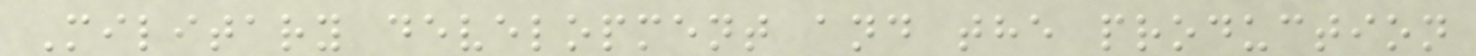Military development and the production
